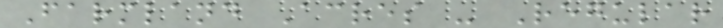Farmland Acres - Regular
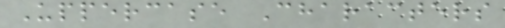Uppercase Characters
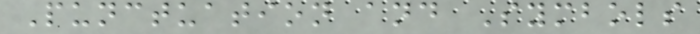Punctuation and Symbols
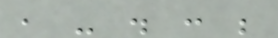, - . : ;
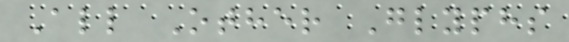All Other Glyphs
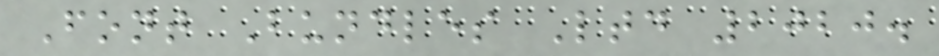Font Bundles Ltd 2020.
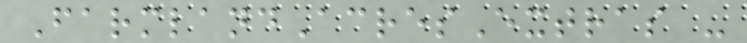FarmlandAcresExtras -
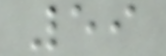59
